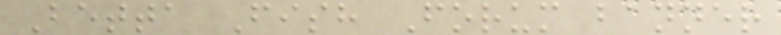Betta Fish Forum banner
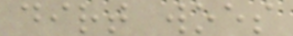dirt woes
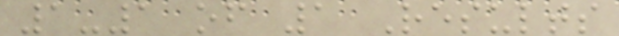1-1 of 1 Results
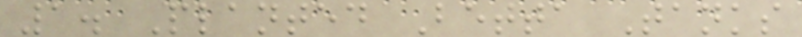1. Planted Betta Tanks
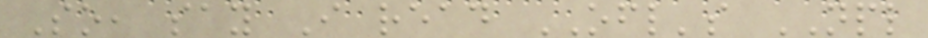So, say I read OFL's NPL
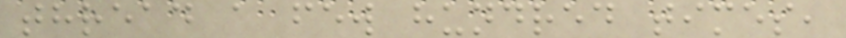thread a few hundred times,
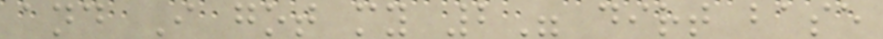and I got my 2" dirt base
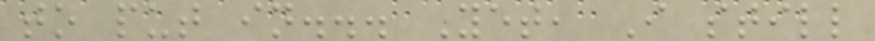to put in... Yet, I still
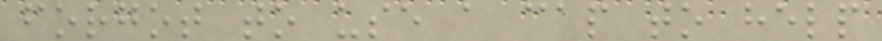forgot to use a cap to help
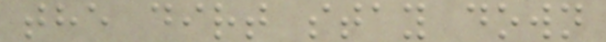the dirt stay down
